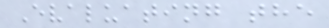Evaluating the
